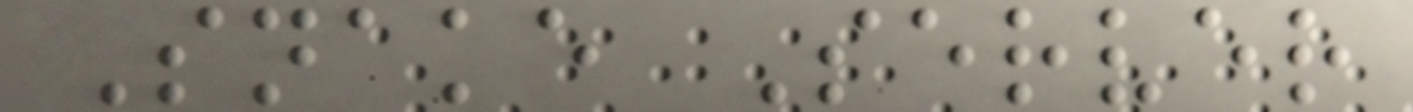Snake Server
